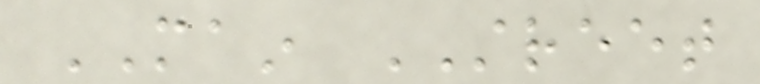MAIN STREET
